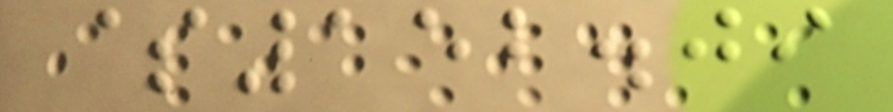$152.09
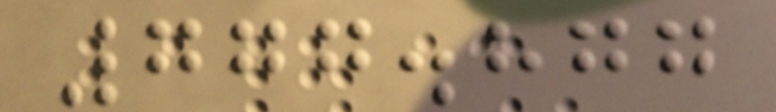777.877
